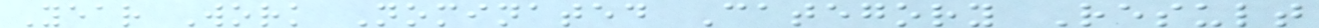Year Work Nominated Category Result
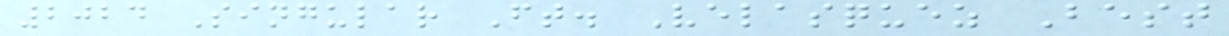2024 Singular Ft. Velasquez Best
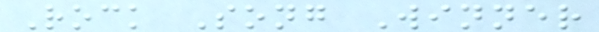Rock Song Winner
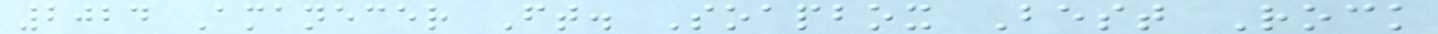2024 Amanecer Ft. Soapbox Best Rock
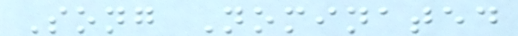Song Nominated
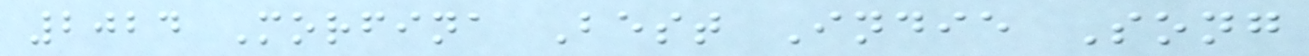2024 Morfina Best Indie Song
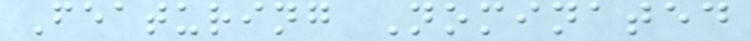Featuring Nominated
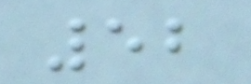52
